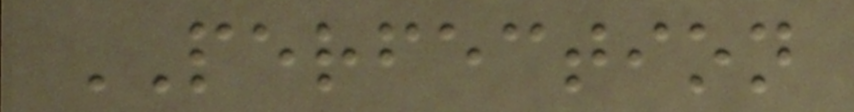PERFECTION
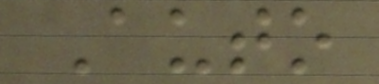Auto
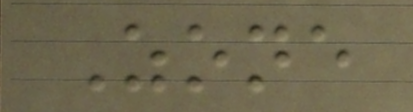Zone
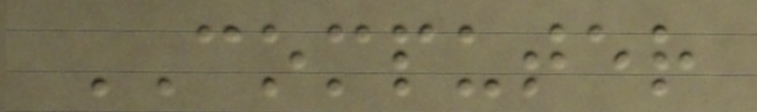COMPUTER
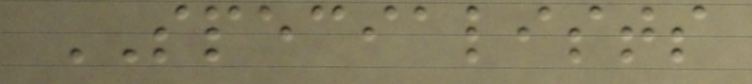SPECIALISTS
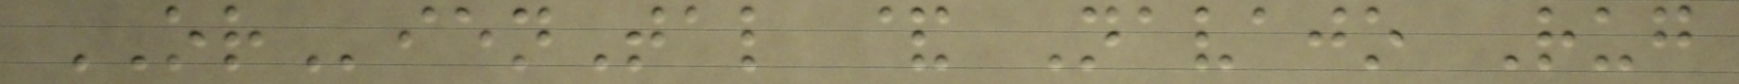ORienTal & Navajo Rug
